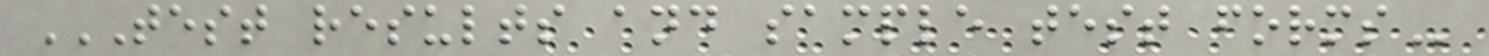TEST RESULTS AND SAMPLE TEST FORMS
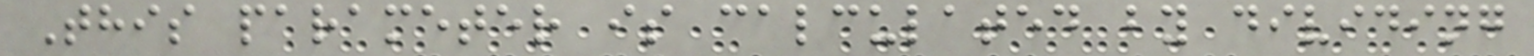This parameter is calculated by dividing
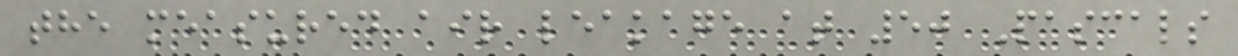the measured air leakage at 50 Pascals
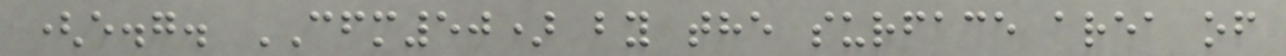(e.g. CFM50) by the surface area of
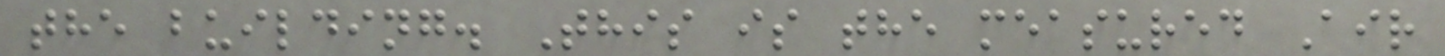the building. This is the measured Air
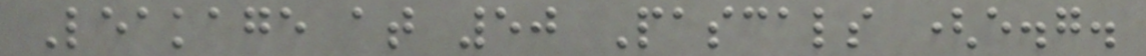Leakage at 50 Pascals (e.g.
